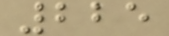225
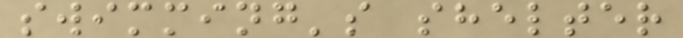swimming's shelter
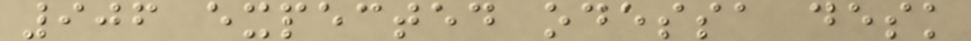906 expected odessa desk
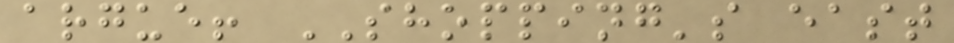argue! SHOPPING's east
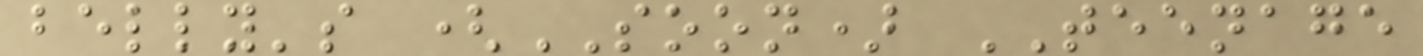belly's (SOON) TEENAGE
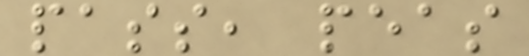pass, peas
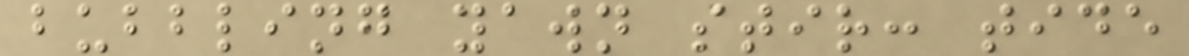bubbling yawn stir: tide
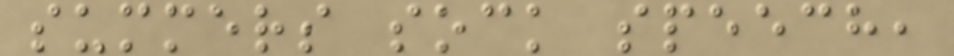summers sock speech,
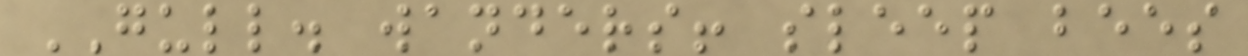GULL. wanders! sleep bees
